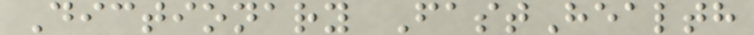Dictionary FastHealth
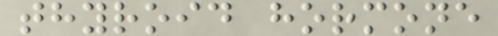thyroid hormone
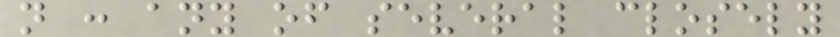n : any of several closely
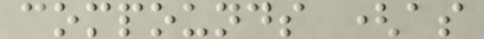compounds (as
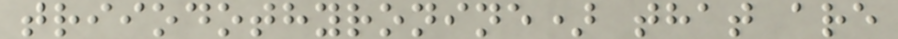triiodothyronine) that are
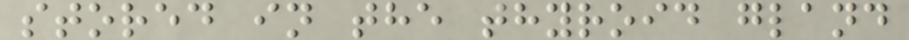stored in the thyroid gland
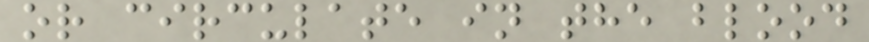or circulate in the blood
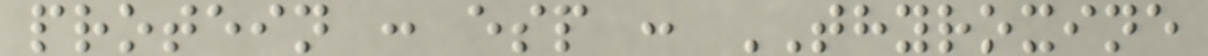protein : esp : THYROXINE
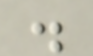.
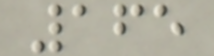165
